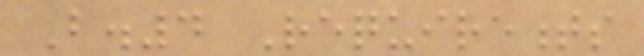B.4 Requirements
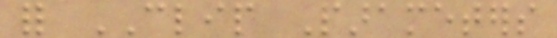for CLIP Parameters
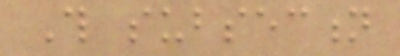This subsection
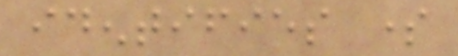identifies some
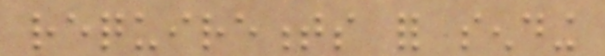requirements for sending
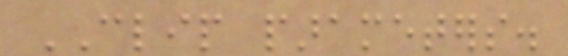CLIP parameters.
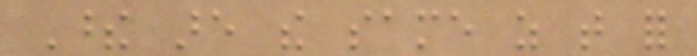These are the same as that for
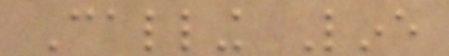Calling Line
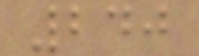240
